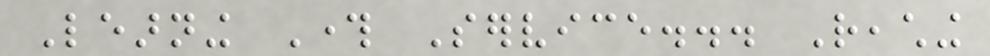Learning Through Service... Reaching
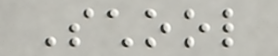School
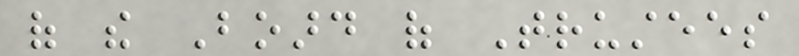of the Board of Trustees
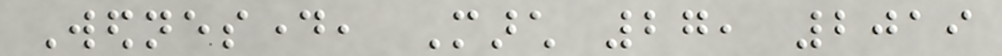Wednesday, March 27, 2019
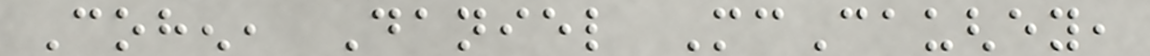Cohen, Daniel McCaughey,
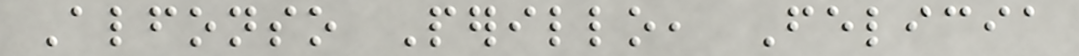Alfonso Perillo, Felicia
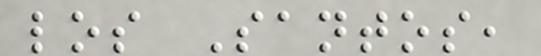los Santos,
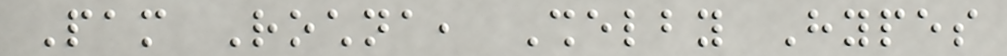Pam Rochna, Shelby Hypes
